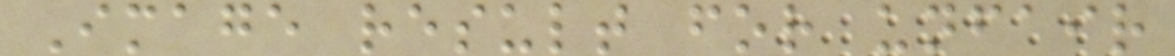Image result for unfair
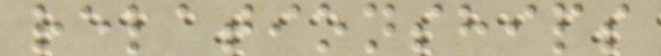relationships
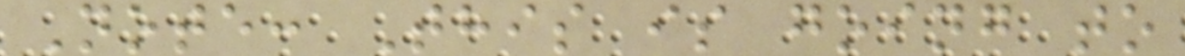Note: This is going to
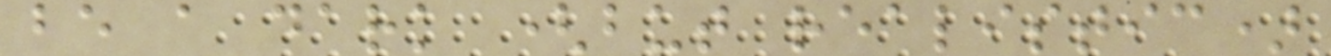be a dark (but realistic)
